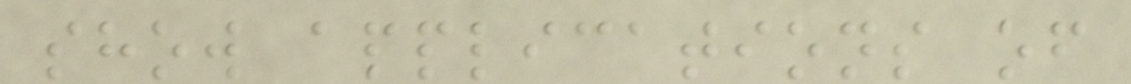show applications of
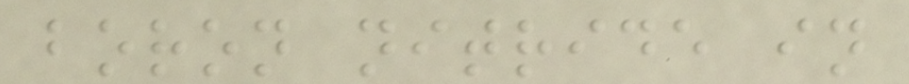boron nitride in
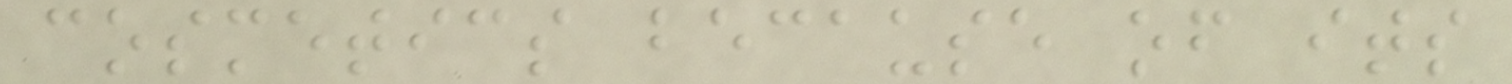cosmetics because of its
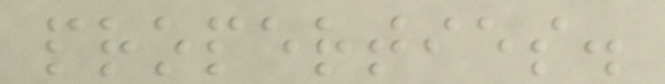properties.
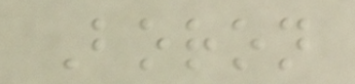Boron
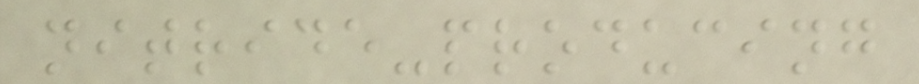nitride-producing
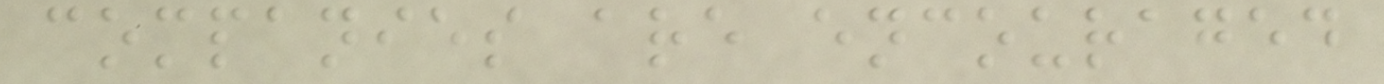companies are encouraged
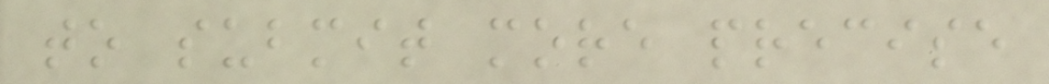to submit more precise
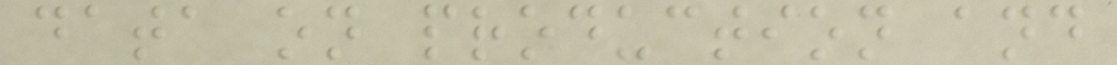data on production and
